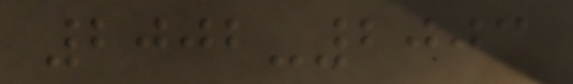2002-2003
